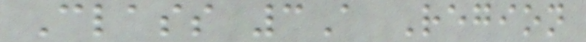Class 3A Region
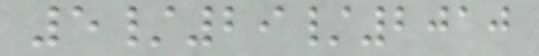5/29/2010
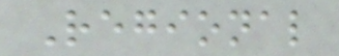Regional
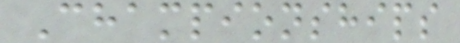Championships
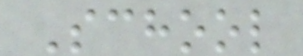School
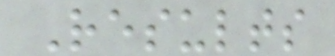Results
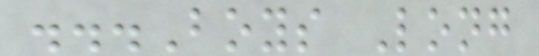...Boys Long
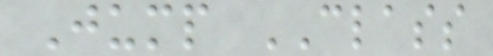Jump CLASS
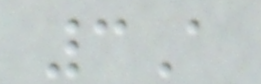3A
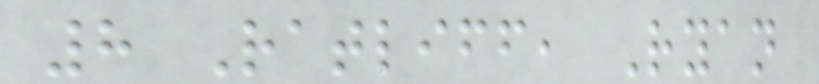8 Ratliff, Ryan
